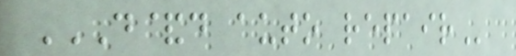D&D AUTO REPAIR
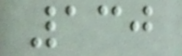130
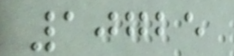10725
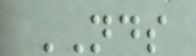NDS
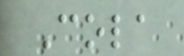Cola
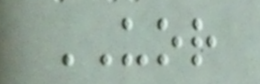UOR
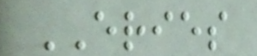ERIES
